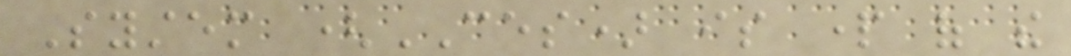System (CES) is part of the
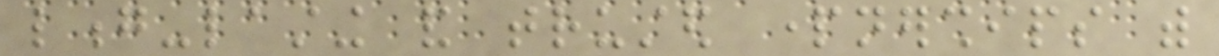long-lasting and trusted partnerships with
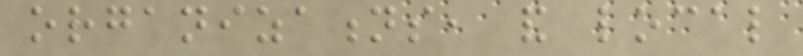organizations, and local
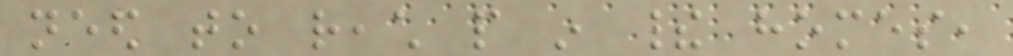need to reach people in their homes,
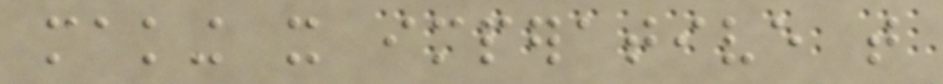making it imperative that
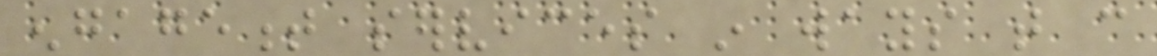engagement services in ways that can
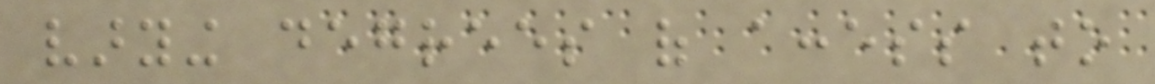varying degrees of access to
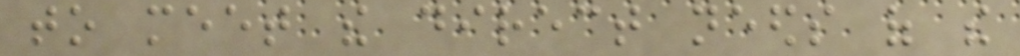to meet the direct needs of the
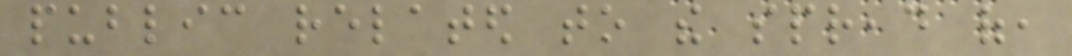public related to the spread of,
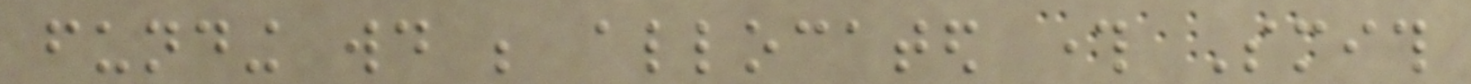funding would be allocated through Smith
